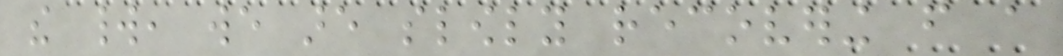the world, we are slowly recovering from a
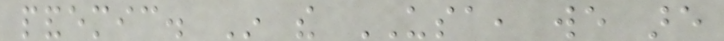pandemic. In the USA, we are
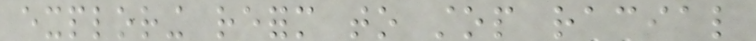exploring reform to stop racial
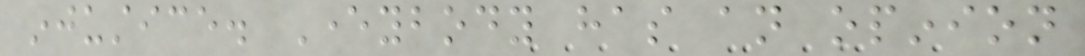injustice. Everybody has an opinion
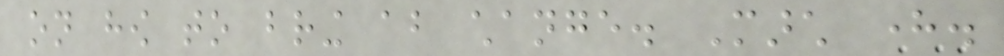on how to bring about change. March here.
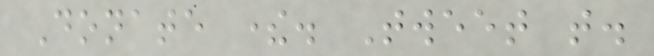Donate there. Tweet that.
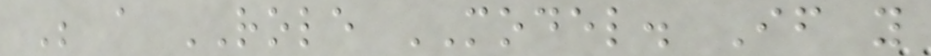Be a ROLE MODEL. If you
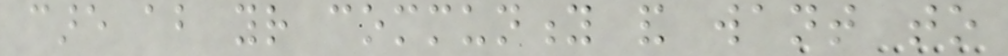care about your community and want to
